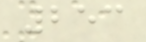253
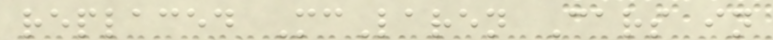replaced McLaren Cars in
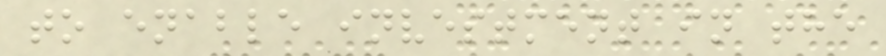to enable investment in the
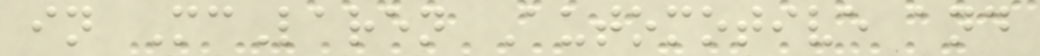in McLaren Automotive and
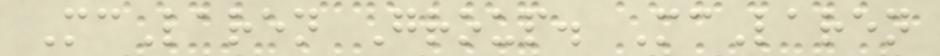McLaren Group. McLaren
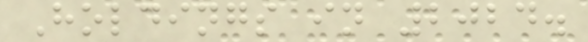Holdings in 2024.
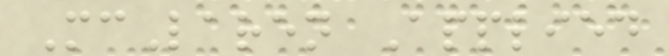McLaren Applied
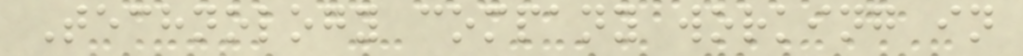Technology company working in
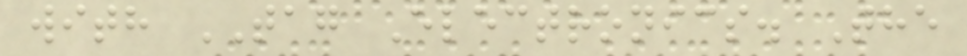with TAG Electronics. The
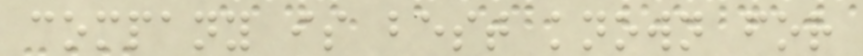company is best known for
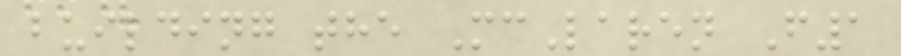building the McLaren F1
